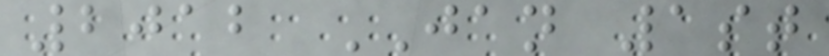2012 JAN 1st
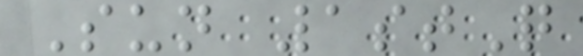Sun 1stQ
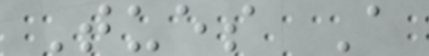Tues A
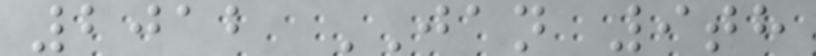2012 JAN 9th
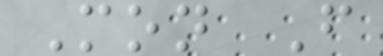Mon F
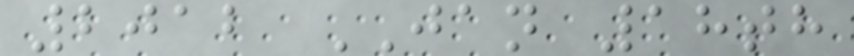2012 JAN 18th
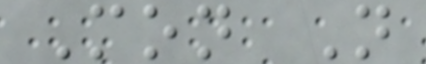Mon N
